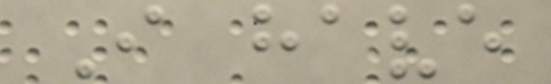I have
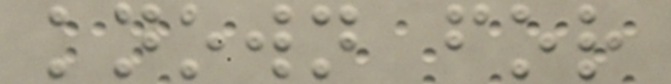known for
